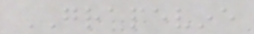GRAPEVINE
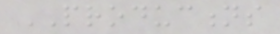PRODUCTIONS
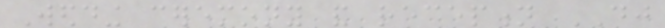Wedding ceremony and reception DJ
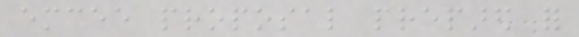emcee proposal prepared for
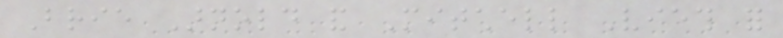Brie Arnold and Mitchell Vieth for
